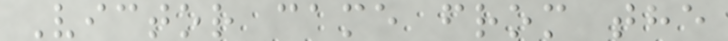Victor came from the
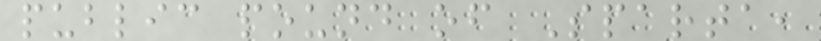public pound of Sparta,
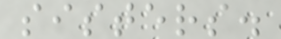sisters.
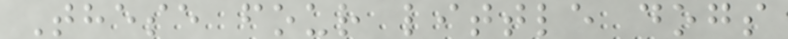These four little dogs
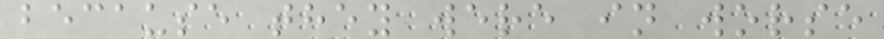because they were in worse
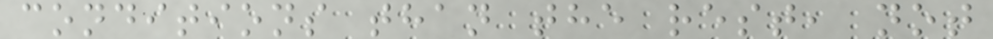conditions than the rest, not
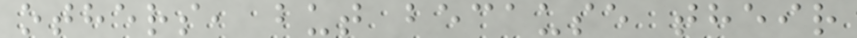others, but because their
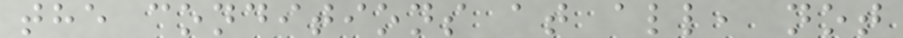the conditions at all, not
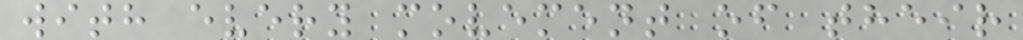with every movement of their
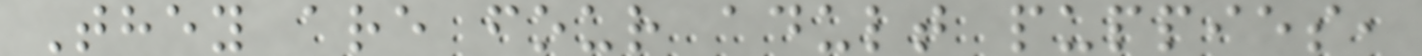They are four adult puppies,
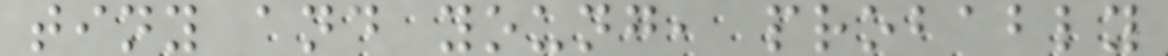tiny and young, probably
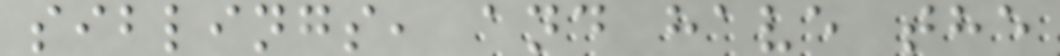siblings, and have the
